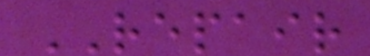REPAIR
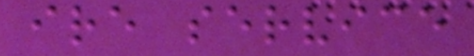ire service
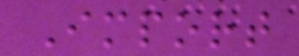Import
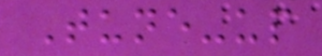Tune-up
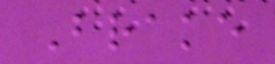Brake
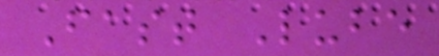Fast Lube
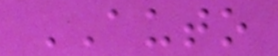AUTO
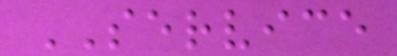SERVICE
